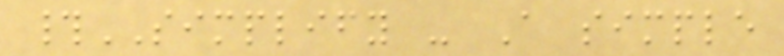#SIMPLIFY - A simple
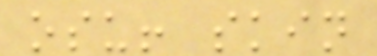osu! skin
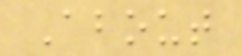About
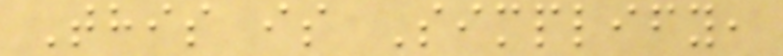This is Simplify,
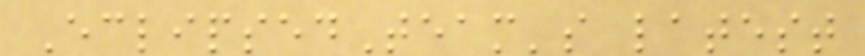EclipsedTeam's latest
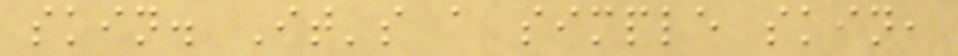skin. It's a simple skin,
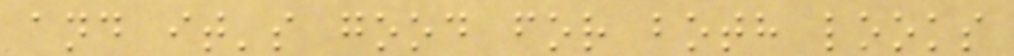and it's good for both looks
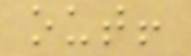out!
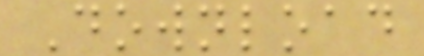Download
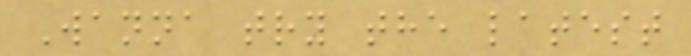Wanna try the latest
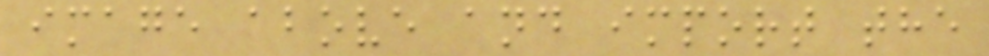image above and import the
